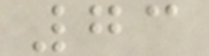73
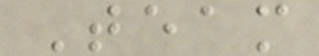Team
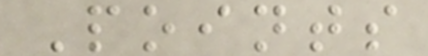Points
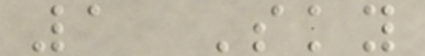1 Sky
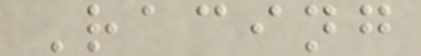Racing
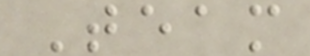Team
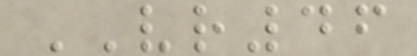VR46
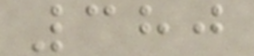380
